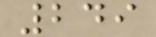249
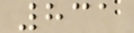831
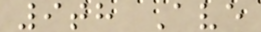9th Ave
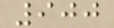900
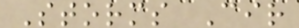Storms Cir
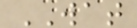WAT
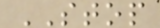STOP
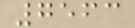7563
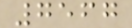7567
